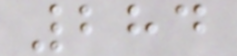284
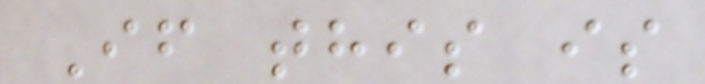If this is
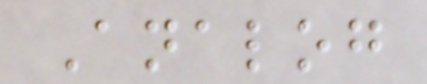Analog
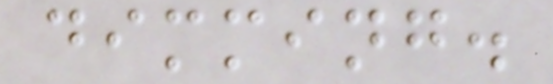dimming.
